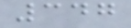347
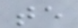te
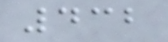432
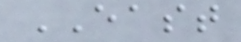EAST
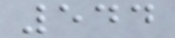544
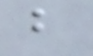b
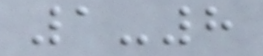1-8
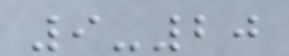9-20
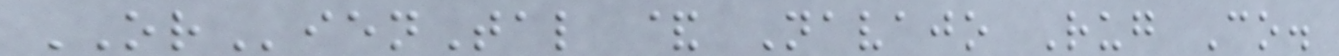ORienTal & Navajo Rug Co.
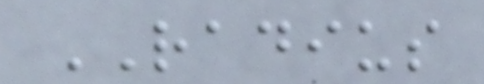RADIUS
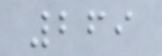269
